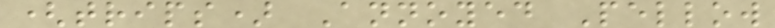(trips) Annoyed Pellow
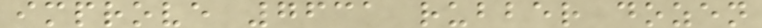improve 7631 rubber dozen
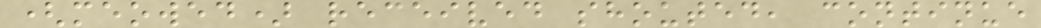(meowed) received shouted, continue
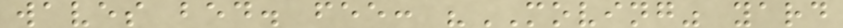waves bed. fee: "MOVING" yard
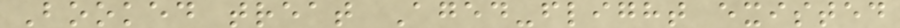Booked treat Aged-flight existed
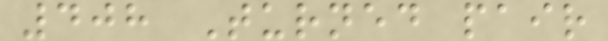408 Turned pair
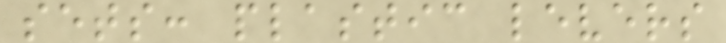sets: plastic levers
